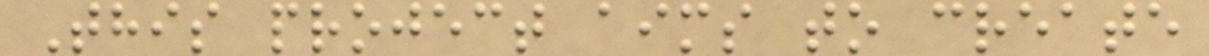This project aims to create
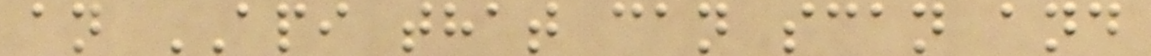an API that can scan and
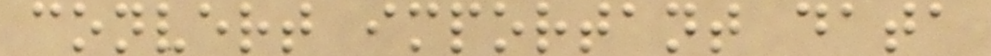convert important data
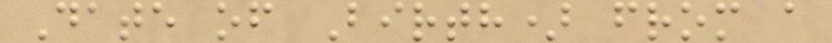Date of Birth) from a
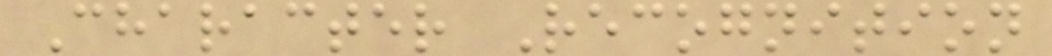Character Recognition
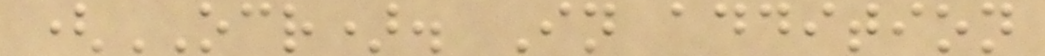(OCR). In addition
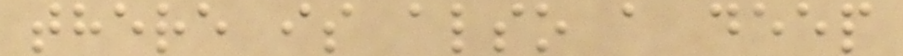there is also a deep
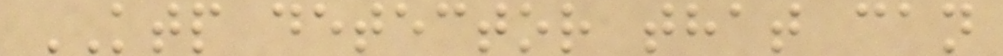KTP detector that can
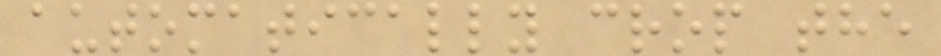automatically crop the
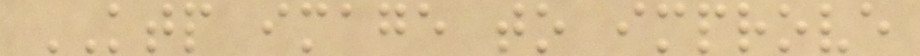KTP image to improve
